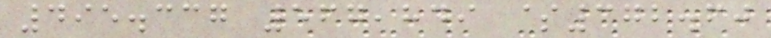495.337 567,849 $372.60
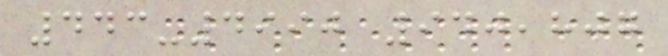443-4990 940,807
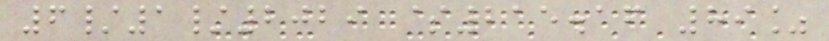6/1/2029 $215.16 89%
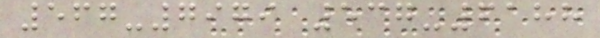567-7979 537-6188
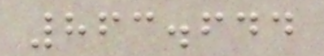863.644
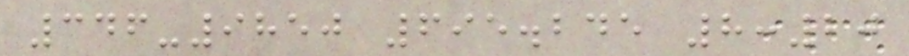346-9850 695.245 8:20
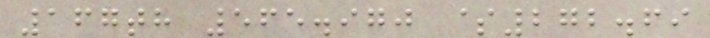167th 565.970 $272.69
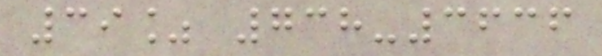39% 738-3636
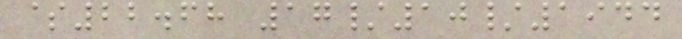$22.68 17/10/1944
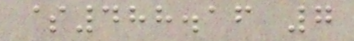$488.16 7
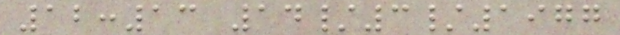12:13 14/3/1977
